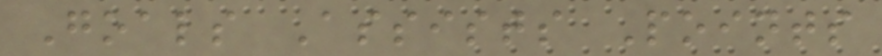Goals Assists Points
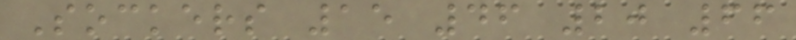Sockers 15 46 20 66
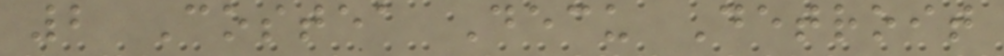2 Costea Decu Detroit
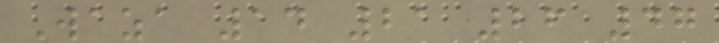Waza 14 21 26 47
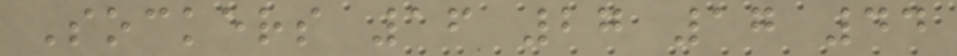Sockers 16 27 17 44
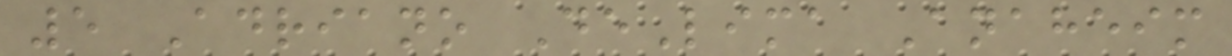5 Adriano DeLima Anaheim
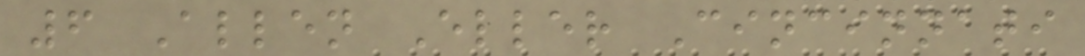6 Allen Eller Cincinnati
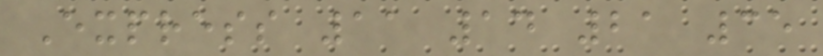Express 11 14 21 35
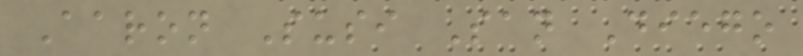Aaron Susi San Diego
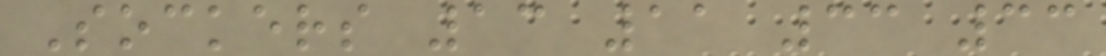Sockers 13 11 33 33
